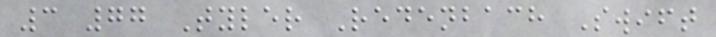3 77 Tyler Redenbach Swift
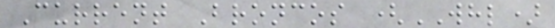Current Broncos (WHL)
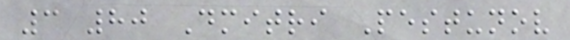3 80 Dmitri Pestunov
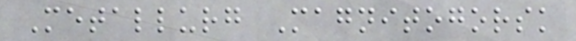Metallurg Magnitogorsk
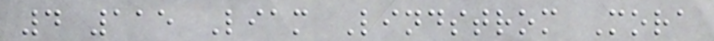4 115 Liam Lindstrom Mora
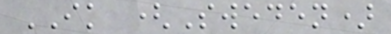IK (Sweden)
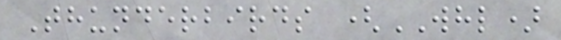Thunderbirds (WHL)
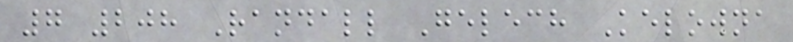7 208 Randall Gelech Kelowna
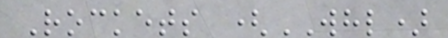Rockets (WHL)
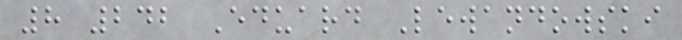8 242 Eduard Lewandowski
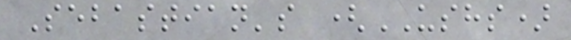Sebastian's (USHS)
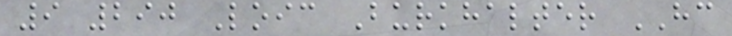9 290 Loic Burkhalter HC
